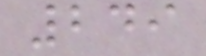249
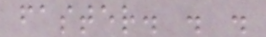faster. . .
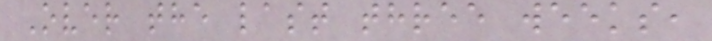Over the last three weeks,
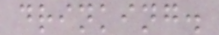drinking.
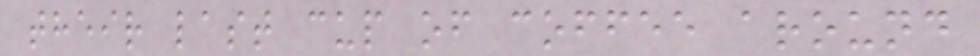their last cup of coffee around
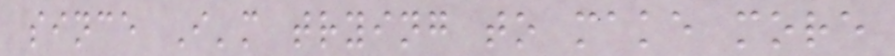since I'm trying to make more
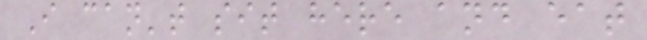I can't sit here and eat
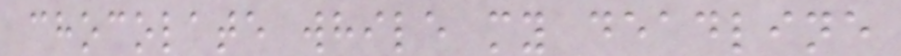chocolate while my deadline
